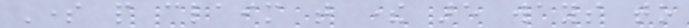Some people claim that there are ways to
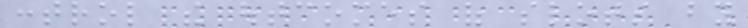control the outcomes of slots by
